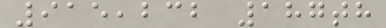915,232 187th
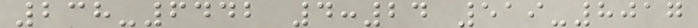238-6442 4:24 519-8017
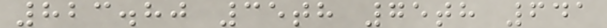823.80 35th 75th 641
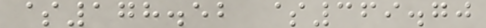$178.52 $369.70
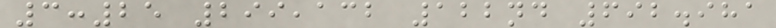3:25 299,132 122nd 692.981
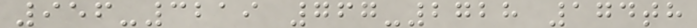956-3219 767-2728 174th
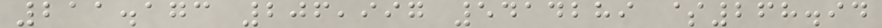211.173 206,997 5414289 $268.94
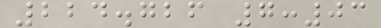224.726 7:03
